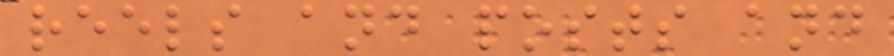reels and posts and
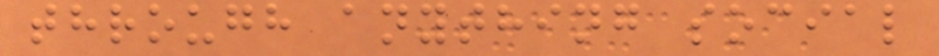through anything social
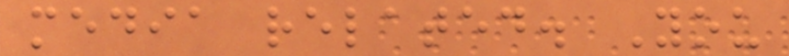media related. You
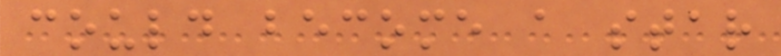could become a star
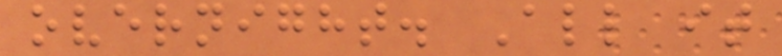overnight. All it
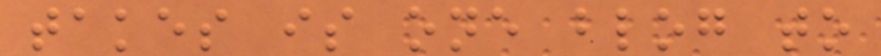takes is one blog to
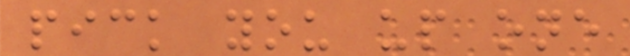pick you up one
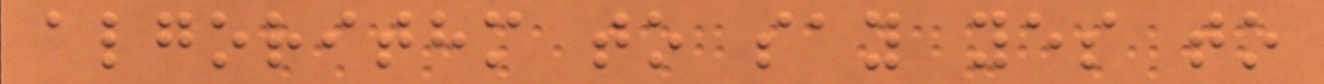algorithm to say yes to
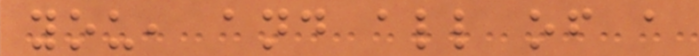you, and all of a
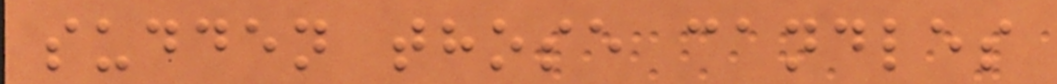sudden those candles
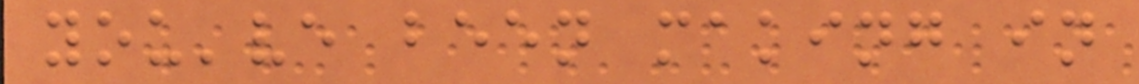you've been making in
